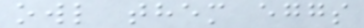owl them eggs
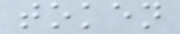token
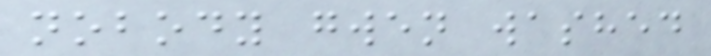nobody gwen washed
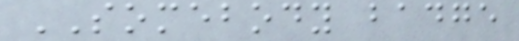SOMEBODY badge
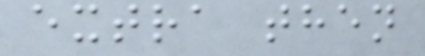extra then
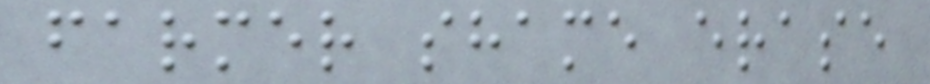farmer shame erase
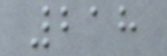218
